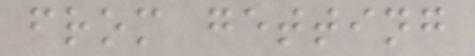from getting
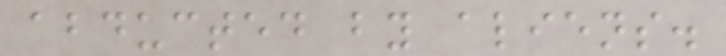abducted by aliens.
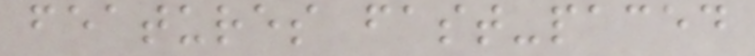features fast-paced
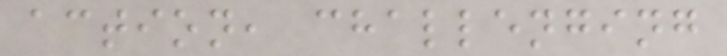action, challenging
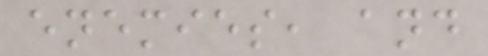enemies, and
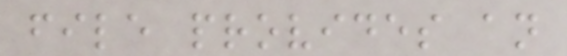file provides an
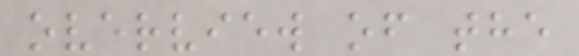overview of the
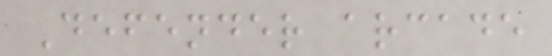Defender arcade
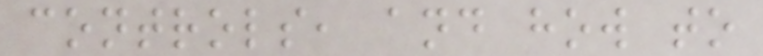controls, and how to
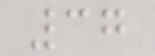37
